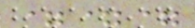===
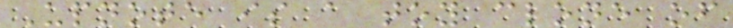Upnote is a toy clone of
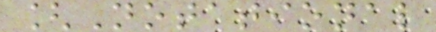[Notational
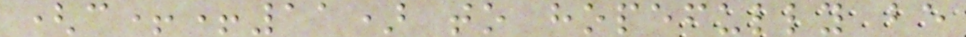(c++11) to hopefully be
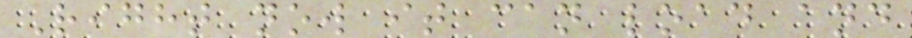Right now it can load and
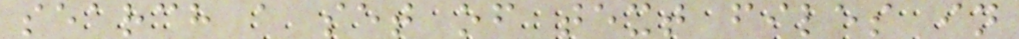search a set of text files in
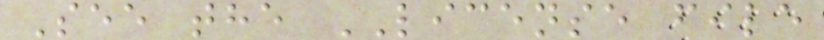See the LICENSE file
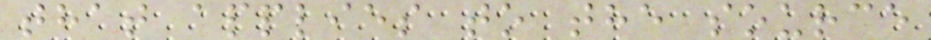that applies to the source
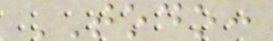TODO:
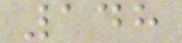148
